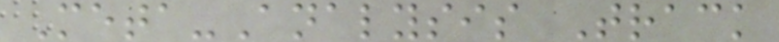Meta-Analysis Track
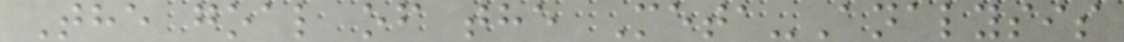The goal of the Meta-Analysis
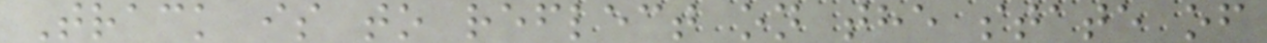Track is to reflect on the state of
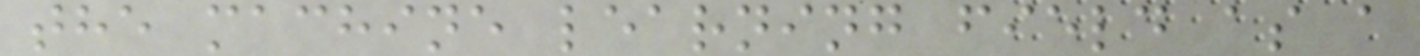the machine learning field as a
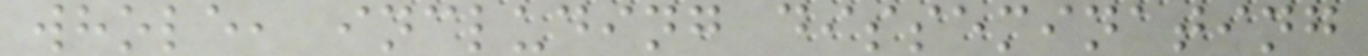whole, including disseminating
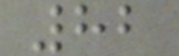82
